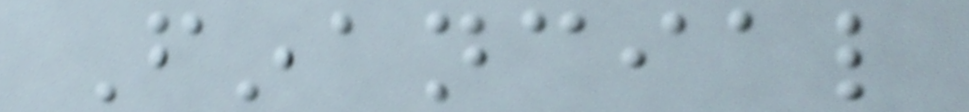Financial
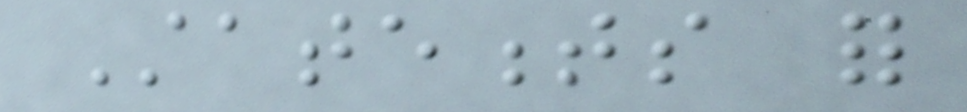Statements for
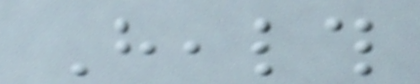Health
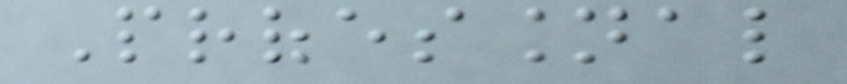Professional
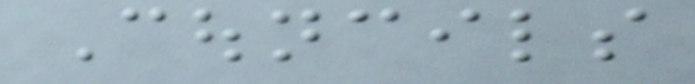Councils
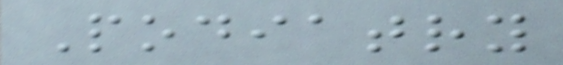Podiatry
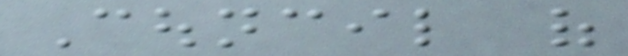Council of
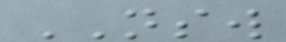NSW
